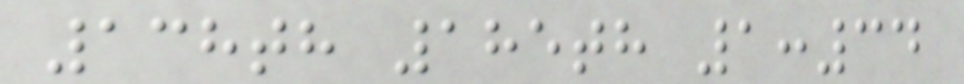138th 185th 1:34
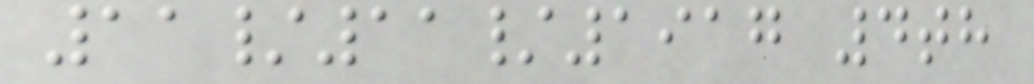11/11/1917 4th
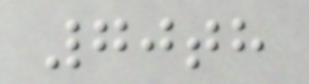70th
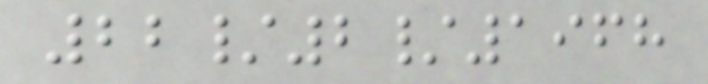22/2/1968
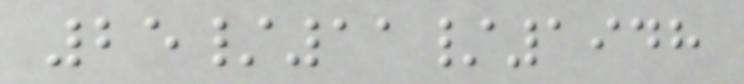25/11/1948
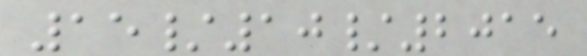15/10/2015
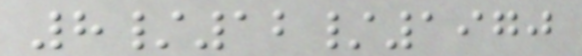8/12/1970
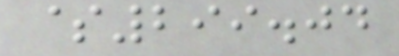$299.04
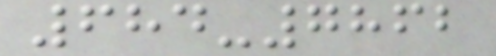684-7862
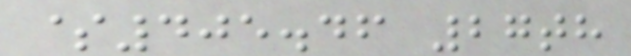$405.46 27th
